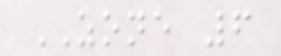ZONE 6
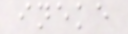ineke
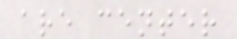are center
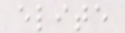elite
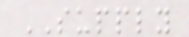SUPPLY
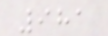981
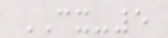CX-5
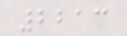2213
